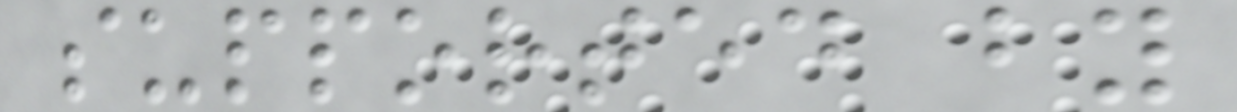supported by
